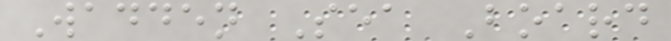Wadden Sea Board
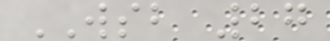WSB 27
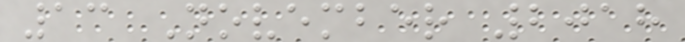13 November 2018
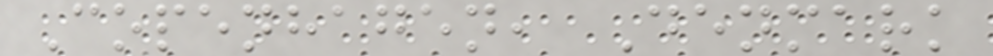Copenhagen, Denmark
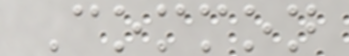Common
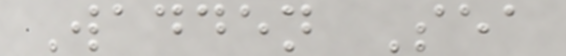Wadden Sea
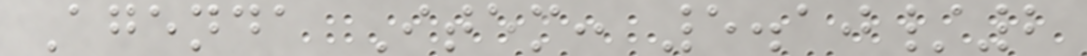Agenda Item: 5.10/2
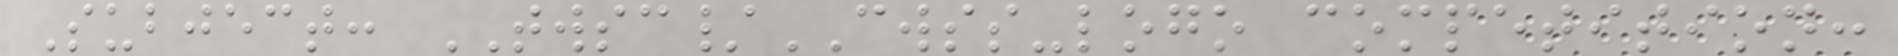Subject: TWSC/CWSS-logo competition:
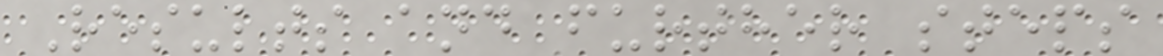Results and further steps
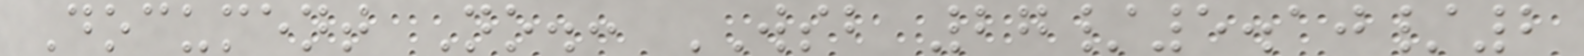Document No.: WSB 27/5.10/2
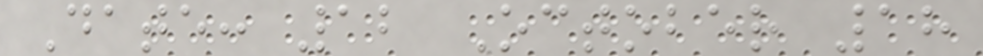Date: 12 October 18
